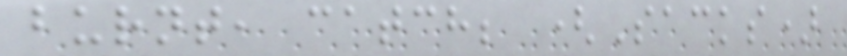burnt, catch; (Sacks)
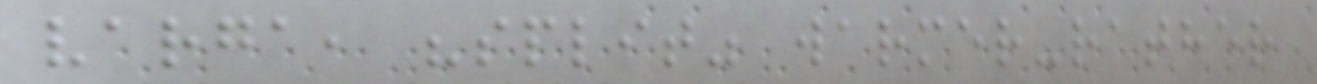varga, "split" warmer-rather
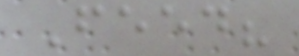Feed?
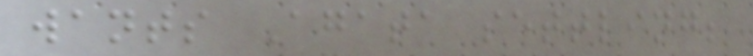wants Agata settling;
